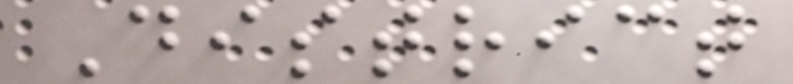District
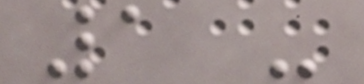1 -
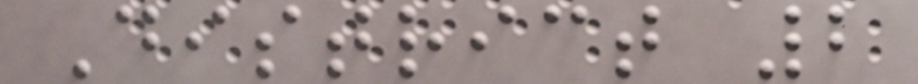District 2
